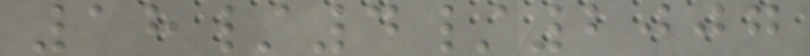18/4/2007
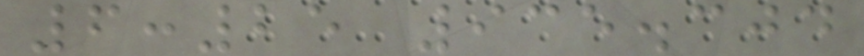6:25 935.304
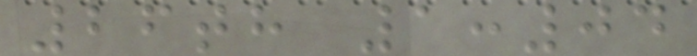26th 1:04
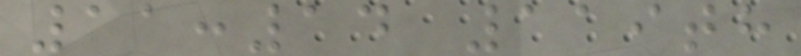11:14 119th
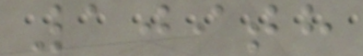109th
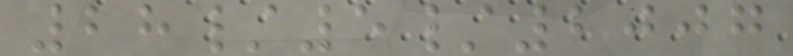28/5/2007
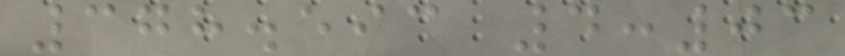378.593 4:03
